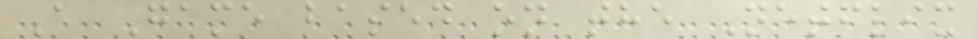A Game based on the Netflix
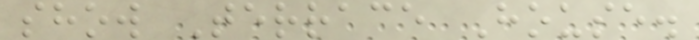show Terrace House.
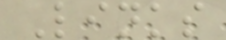Links
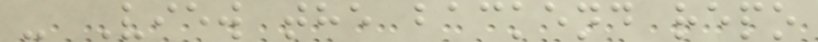- View the backend repo
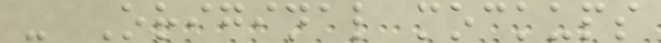- Original mockups
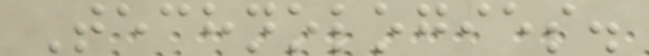Technologies.
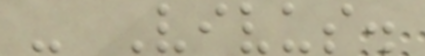- Vivus.
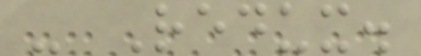- Redux.
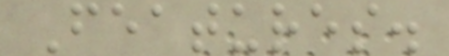Features.
